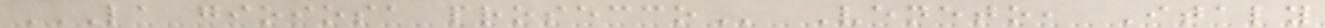LA GIOIOSA PROSECCO Veneto, Italy
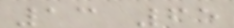13 65
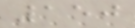150
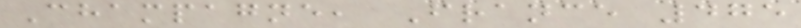Champagne, France 475
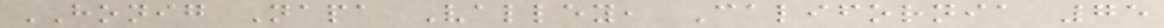HONIG Napa Valley, California 75
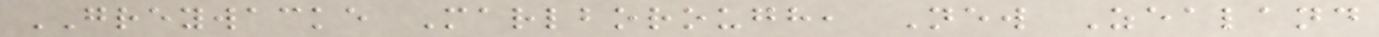GREYWACKE Marlborough, New Zealand
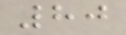80
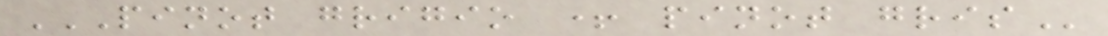PINOT GRIGIO + PINOT GRIS
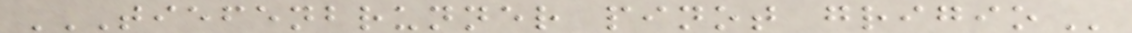TIEFENBRUNNER PINOT GRIGIO
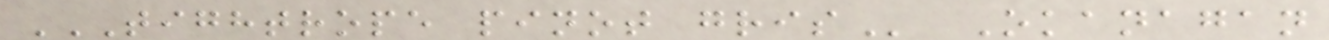TIGHTROPE PINOT GRIS Okanagan
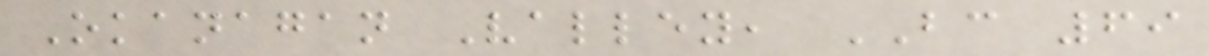Okanagan Valley, BC 69
